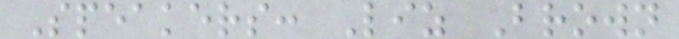Speakers: Liz Brown
